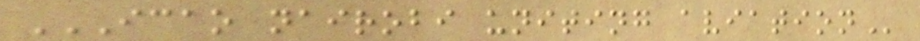ICAO NAIROBI UNITING AVIATION
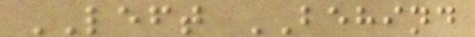LEFT BEHIND
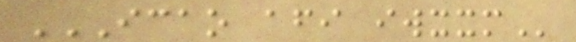ICAO AFI IWXXM
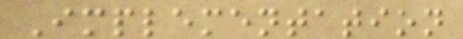Implementation
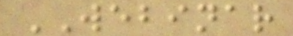WEBINAR
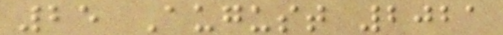25 August 2021
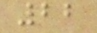22
